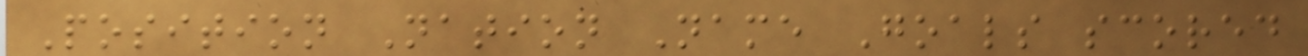Position Nation Name Goals scored
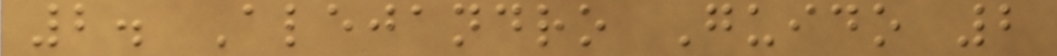2. Alejandro Guido 2
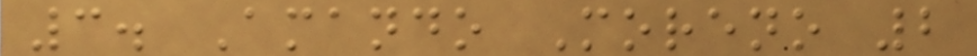3. Amando Moreno 2
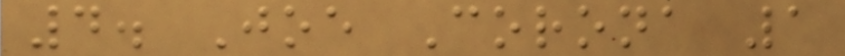4. Joe Corona 1
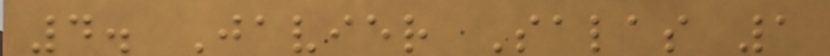4. Javier Salas 1
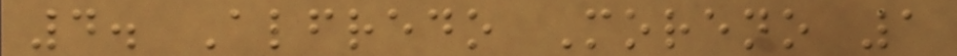4. Alfredo Moreno 1
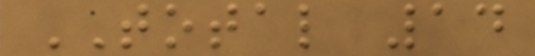TOTAL 14
